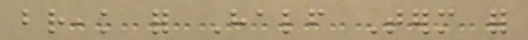break for Half Term for
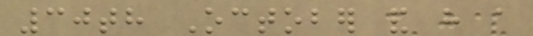30th October and have a
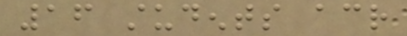16 students across
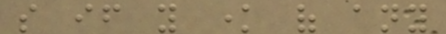so if you know of any
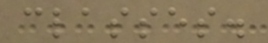classes.
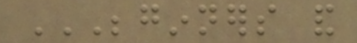BEGINNERS AND
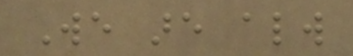We are always
